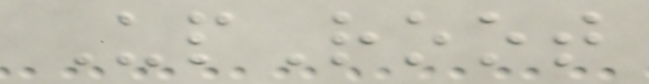UpRoot
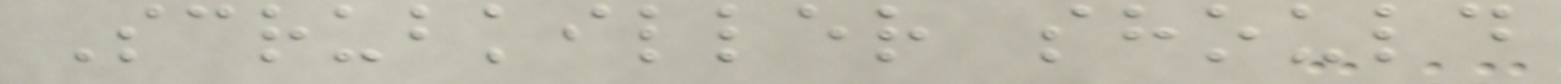Scrubkiller should
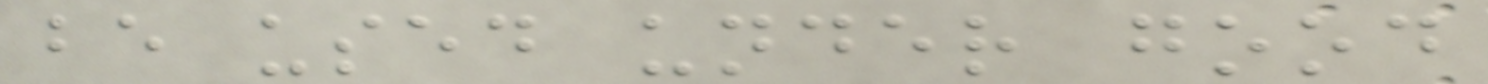be used under good
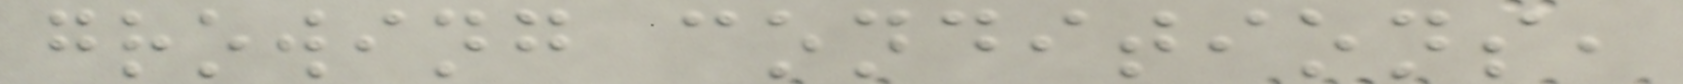growing conditions,
